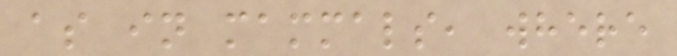as in mammals, where
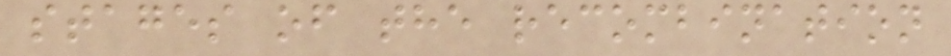stages of the recombination
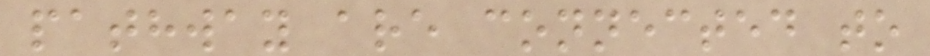pathway are connected to
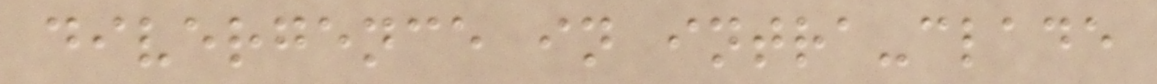divergence in intra-clade
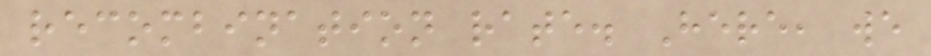recombination rate. Here, we
